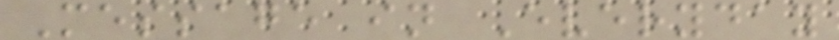Message in Everyday
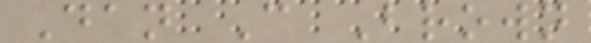Dan C Brown
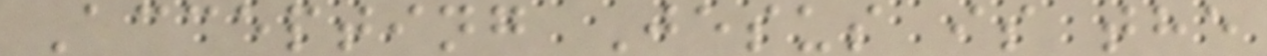Accepting Jesus is the
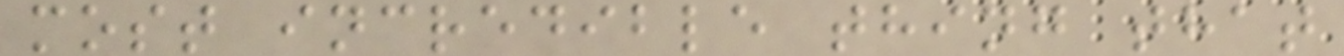most incredible thing that
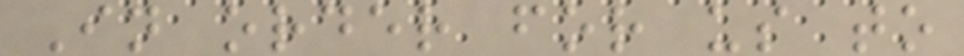In order for us to
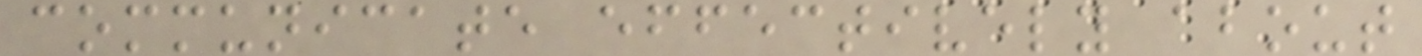communicate effectively about
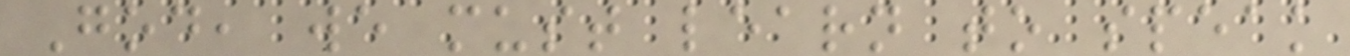God, we must learn to speak
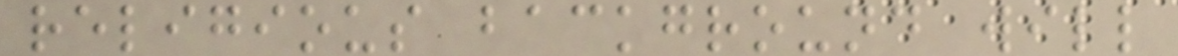religious background will
